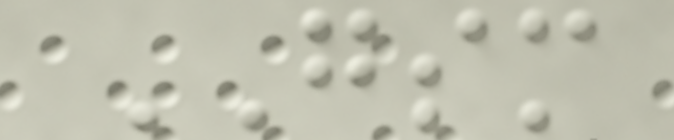GSM
